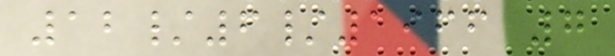12/6/1966 7
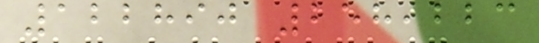122890 258,223
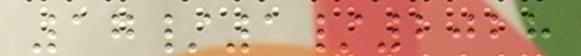17/1/2028
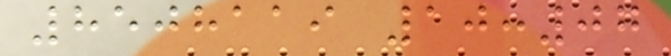8508119 10:07
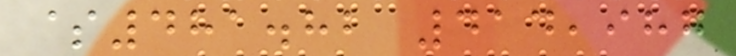$481.82 414,987
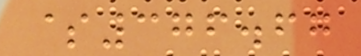$376.67
